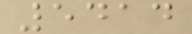5414
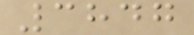3847
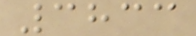3833
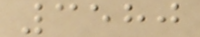3580
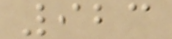923
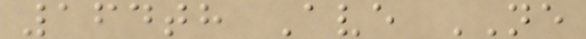164th Ave NE
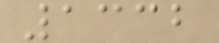1332
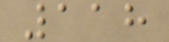118
